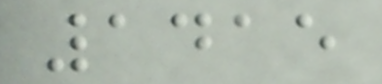1415
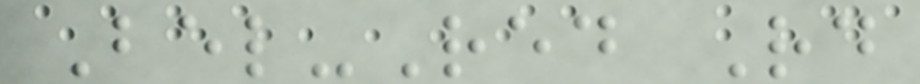Bel-Red Rd
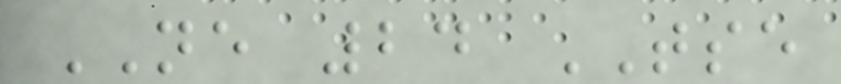NE 24 TSE
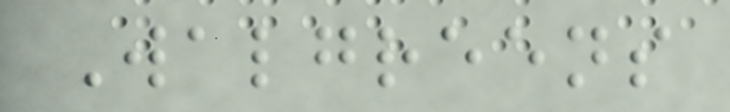Walgreens
